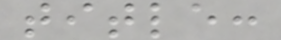title:
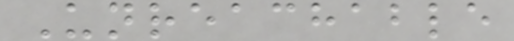Unreachable
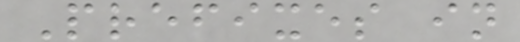Prefixes in
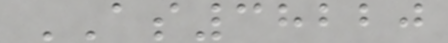AS38220
